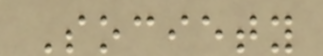Society
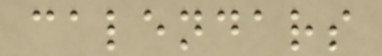calendars
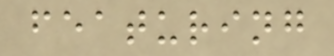featuring
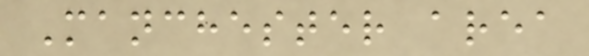Manchester area
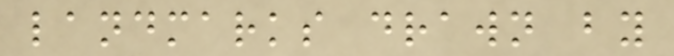landmarks drawn by
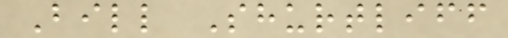Bill Shurtliff
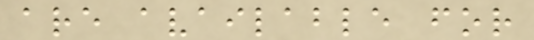are available for
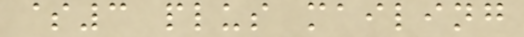$3 plus mailing
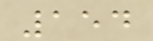154
